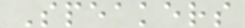Speakers
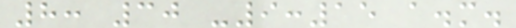8: 30 -9:15 a.m.
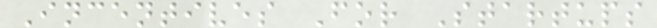Incentives For Startups
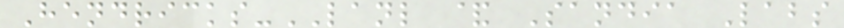Hendricks-LANL & Sandia Labs
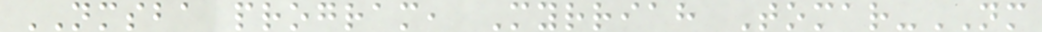NMSBA program, Myrriah Tomar-NM
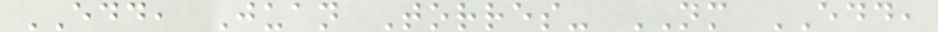EDD, Juan Torres- NM EDD,
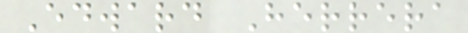Edward Herrera
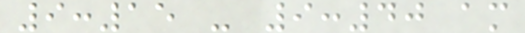9:15 - 9:40 am
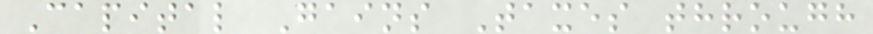Capital Gains Taxes through
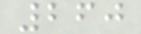260
